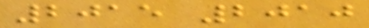2015 2010
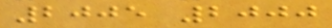2005 2000
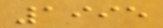1995
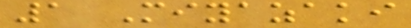1 Miyazaki
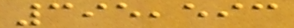395,593
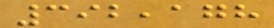392,178
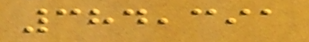384,391
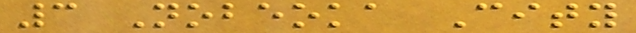3 Nobeoka City
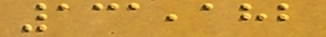131,182
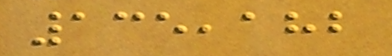135,182
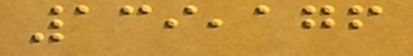139,176
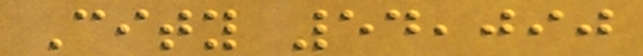City 54,090
